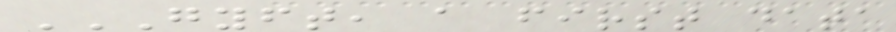GYFT, A FIRST DATA
